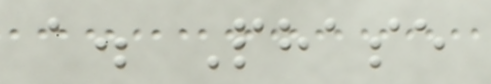a. Phase
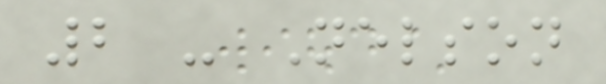2 - Nelson
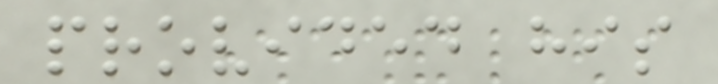provided his
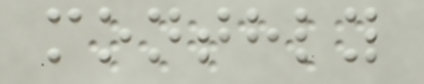monthly
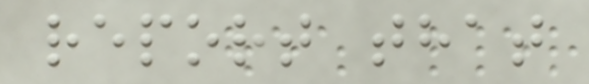report that
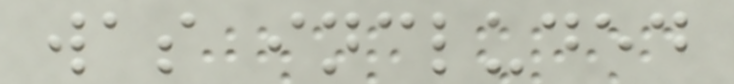was included
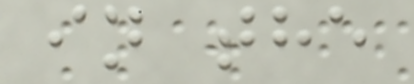in the
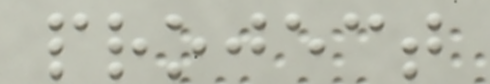project
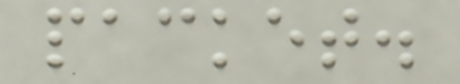packet.
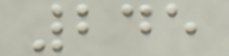245
